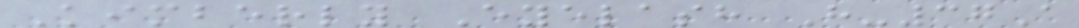Kimberly Eyelash H-37A
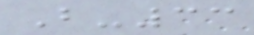B-33
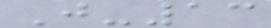J-13
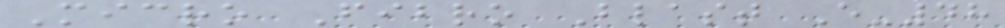Micro Fibro Blast E-48
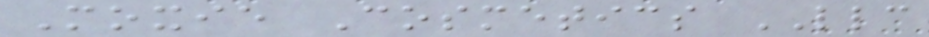Moxie Cosmetics LLC
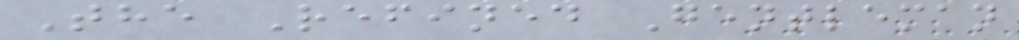The Refined Gentleman
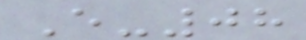E-08
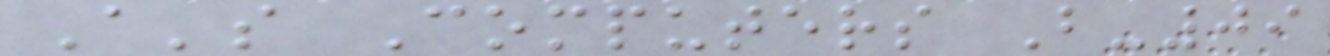A's Computers B-09
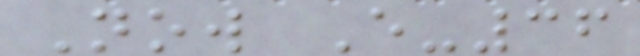Now E-36
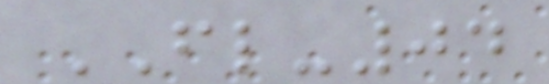FL-04
